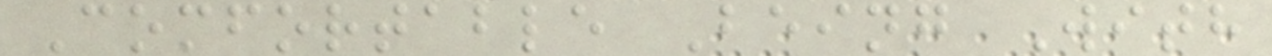Comfortable Being With
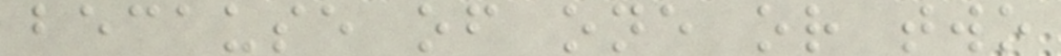because of one or two
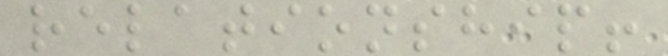relationship!
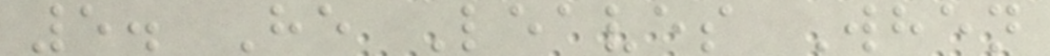5. He Leaves When
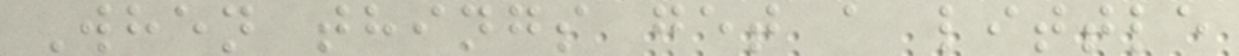When things get a little
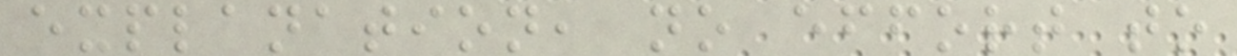explanation, no effort to
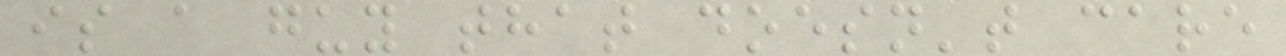is a guy that doesn't care
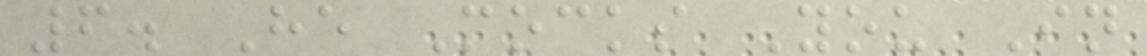6. He Mocks You In
